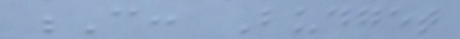C: Budget
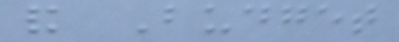and Budget
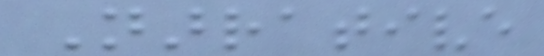Narrative
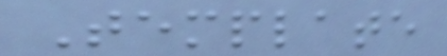Template
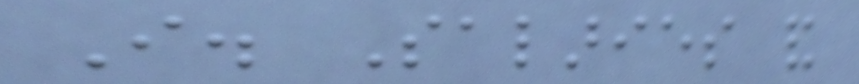I. Salaries and
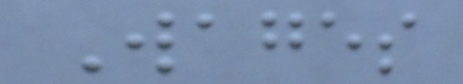Wages
